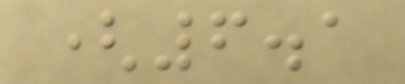(6.1
